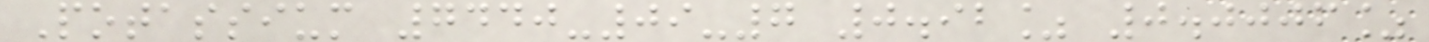Potassium 7440-09-7 0.92% 0.0006%
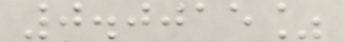0.0015%
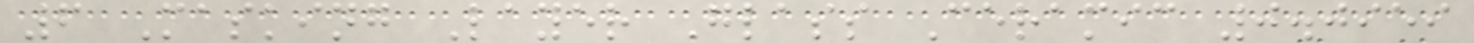6 Masking Layer Glass Ceramic 0.0959
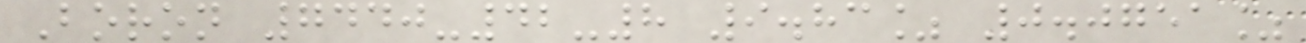Boron 7440-42-8 9.83% 0.0751%
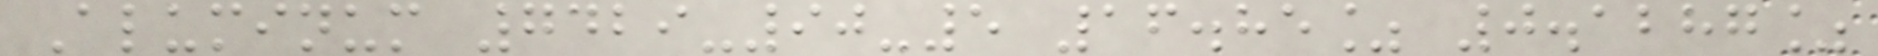Aluminum 7429-90-5 16.85% 0.1287%
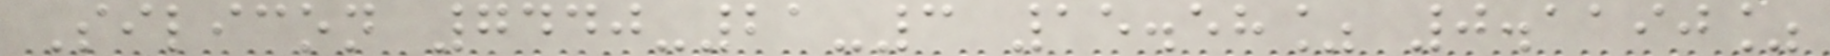Silicon 7440-21-3 15.58% 0.1190%
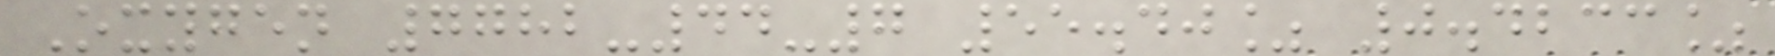Oxygen 7782-44-7 55.40% 0.4233%
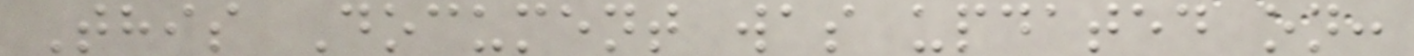This Document was updated on:
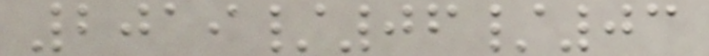2019/06/03
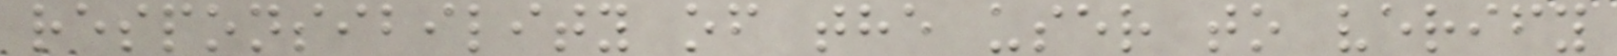responsibility of the user to verify
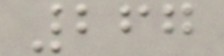267
